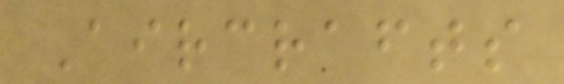Aircrafts
